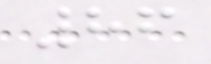86
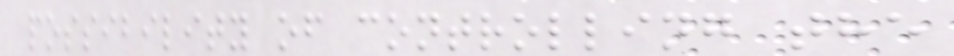possibility of controlling the
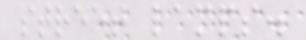street lamps.
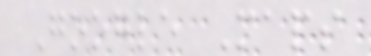Google Maps
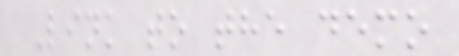Link to the demo
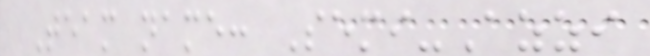Team name: Semi-Azzi
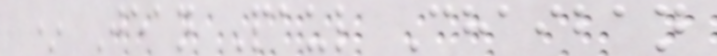* Jean Paul Chaiban
